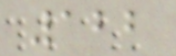122
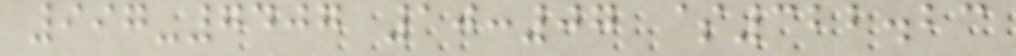997-7407 10:07 $322.23
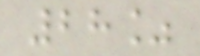28%
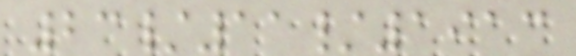23/11/1913
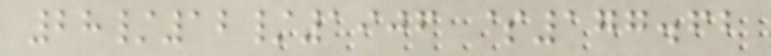28/12/1906 $177.62
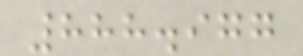888.977
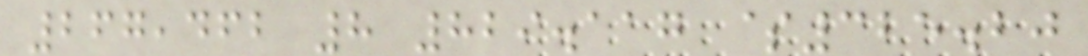267,462 8 829.117 $325.20
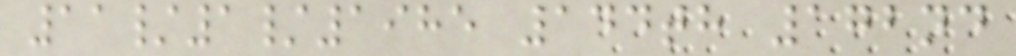11/1/1985 144th 172nd
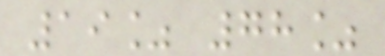19% 78%
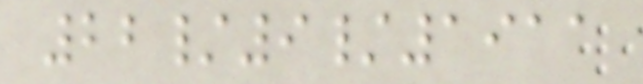22/9/1911
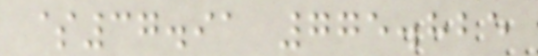$37.91 775.825
